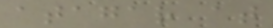atagar at
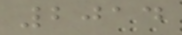2014
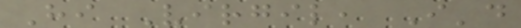Hi Virgil, I'd
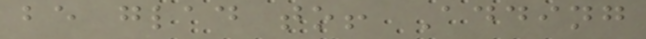be glad to! Adding
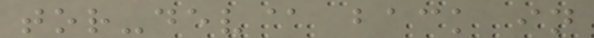tor-dev@ back in
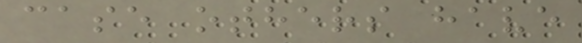case others have
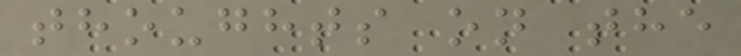thoughts on the
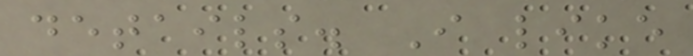details. I like
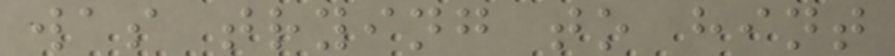was trying to hint
